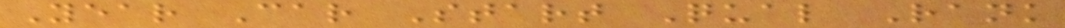Year Car Start Qual Rank
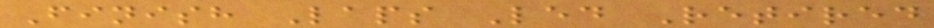Finish Laps Led Retired
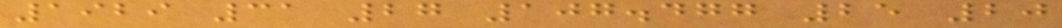1929 31 27 107.477 25 20
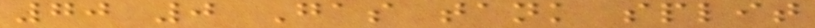70 0 Gas tank split
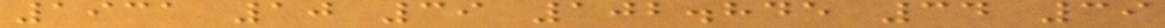1931 10 39 102.845 34 39
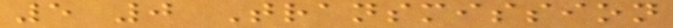5 0 Transmission
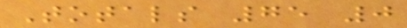Totals 75 0
